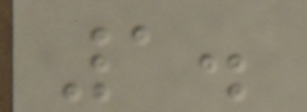1.
